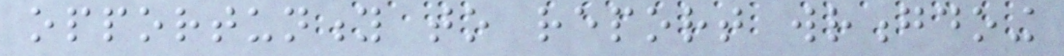opportunity to report wrongdoing
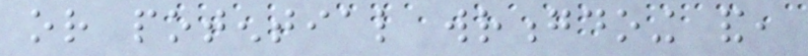or potential wrongdoing and,
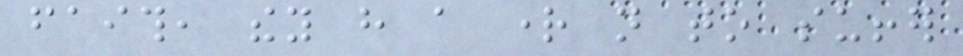faith, they have a right not to suffer
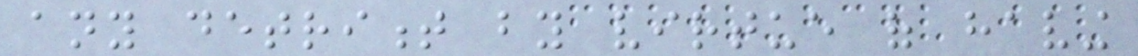any detriment by virtue of having
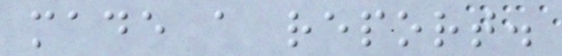made a report.
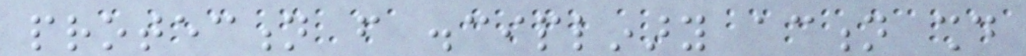protection from disciplinary action should
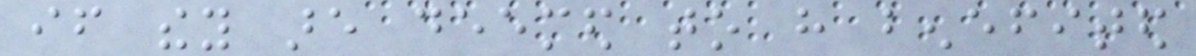if they are deemed to have benefited
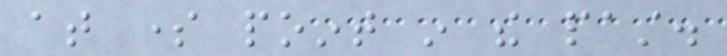at some point in the past.
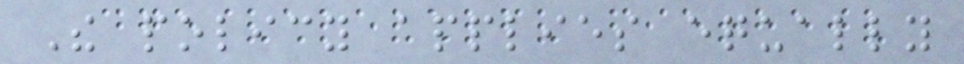The policy applies equally
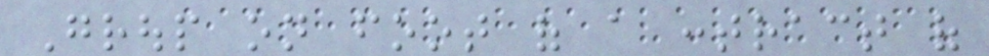Group on foot of a contract of
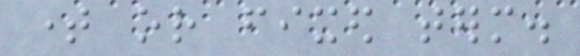time or fixed term.
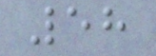58
